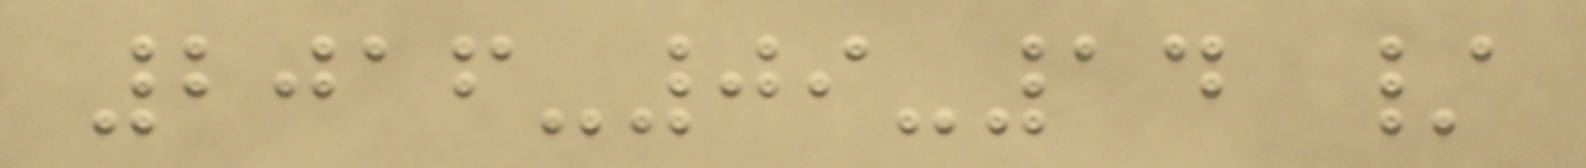2016-09-14 /
